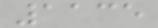1135
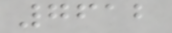7612
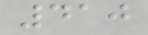410
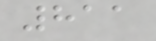811
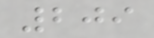209
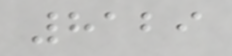8129
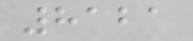8121
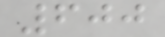600
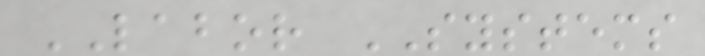LABOR SYSTEMS
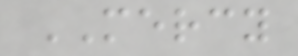MERCY
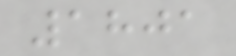1801
